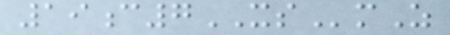19c7XSmZ
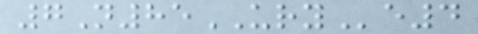7N85URYe4
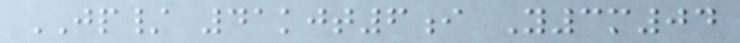JP/ 41kjt6i Y3m04
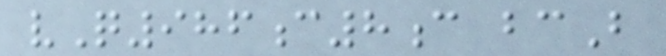vQ986c8c bcB
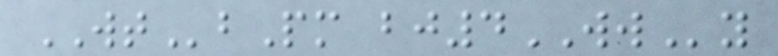WTbPm bj4WWy
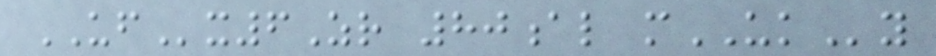UFx6Zr 80al mUKy
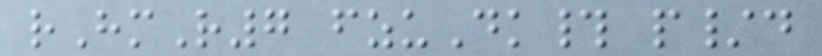rHmR7 fzuDk# p/d
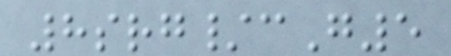8srg/cG5
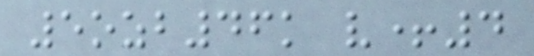5ozb46k v+4
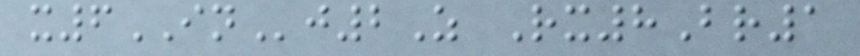x6INj2Z Rx8Br1
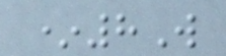*8W
